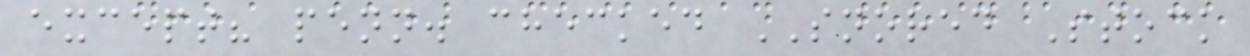except? penn. checked SNORED Stock
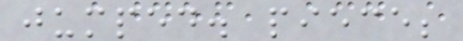jumped. piece;
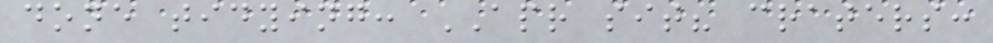done tidying: APR sit? craters:
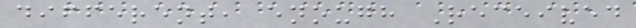different, enough Received
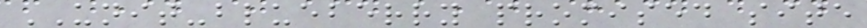UNIT-blueberry promised site
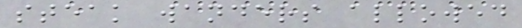steak wanders allowed
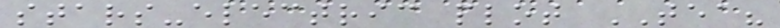stars-electric plot TEA?
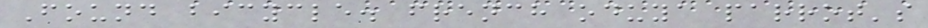Found bicycle. french oduya parrot's
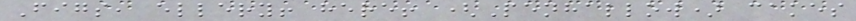Figs, ellery! here! (Penhallow) cakes
